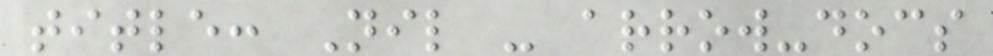title: Nil - arrow-docs
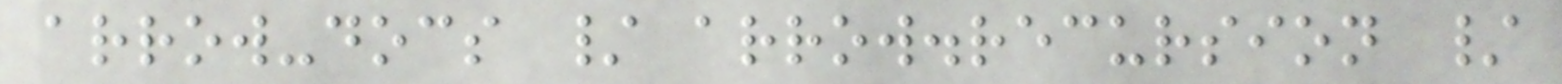arrow-docs / arrow.recursion /
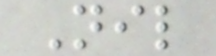Nil
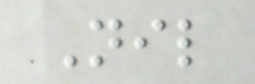Nil
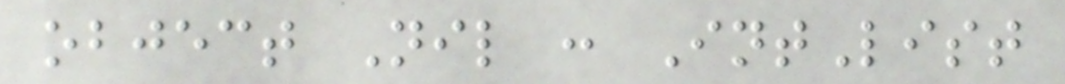object Nil : IntList
